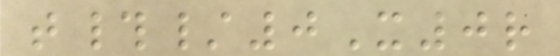t#/0X0r
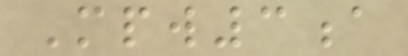Mpw3a
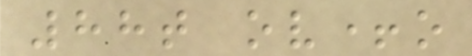88t ov+o
